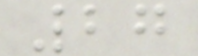27
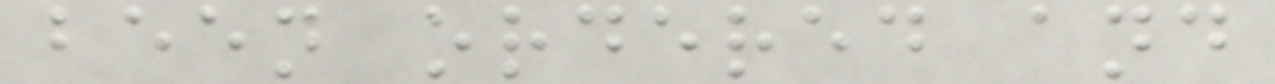been ordered and
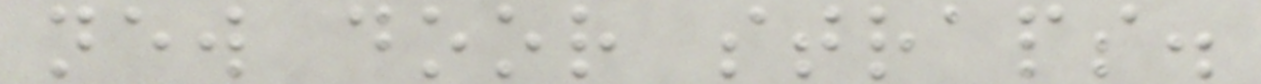new door straps.
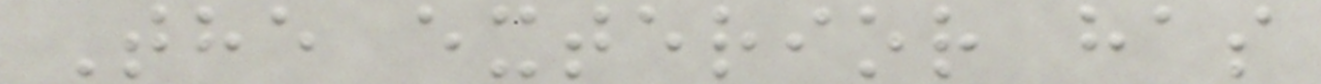The exterior has
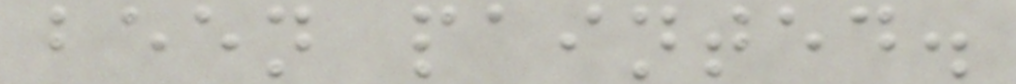been painted.
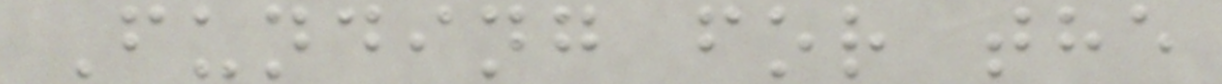Funding for the
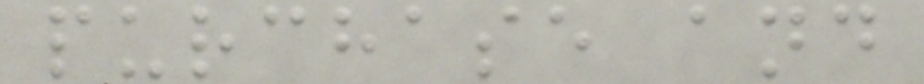purchase and
